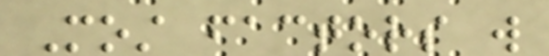Most factors will
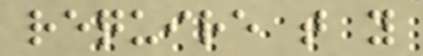require that you
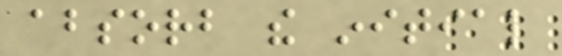absorb the initial
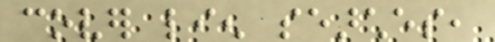cover lien searches,
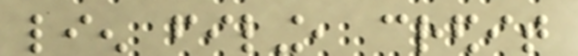lien filing, credit
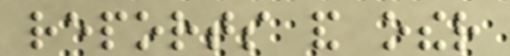reports and other
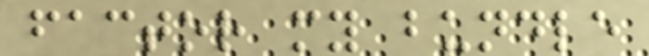factor my bundle
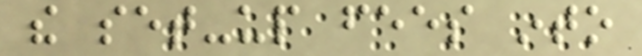the set-up fees into
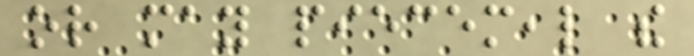or may piecemeal the
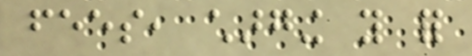fees, charging you for
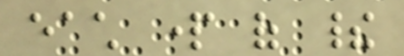each part of their
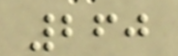260
